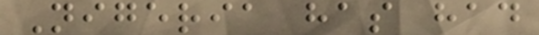Nigeria has had
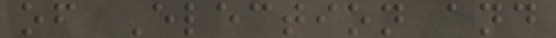of Election and
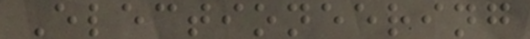Electioneering
